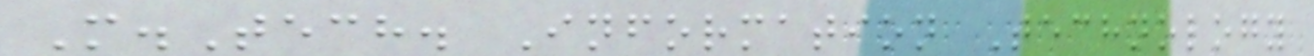M.Tech. Information Technology
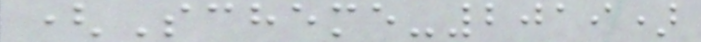(Scheme-2019)
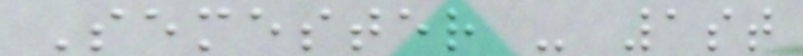Semester - 1st
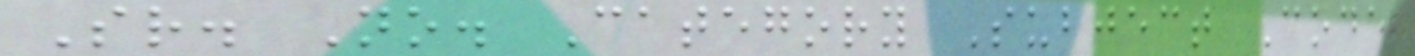Sr. No. Category Subject Code
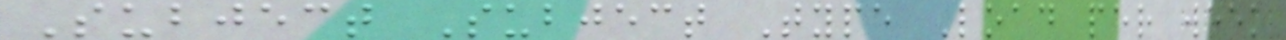Subject Subject Type Load per week
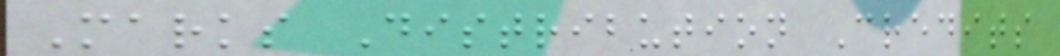Marks Distribution Credits
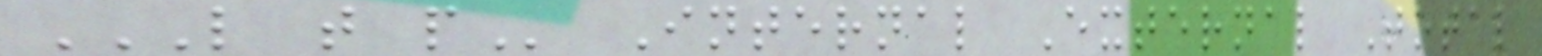L T P Internal External Total
